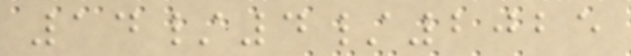14/4/2025
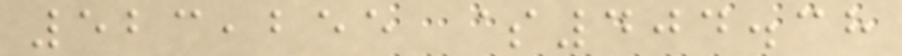523,255 $404.38
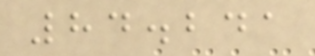84.241
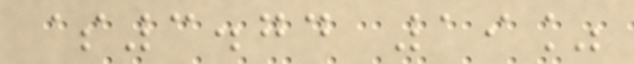$3.74 19%
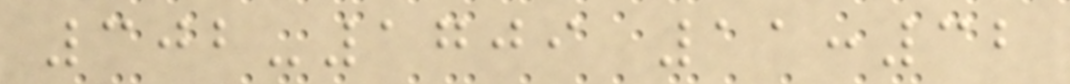302-1709 11:32
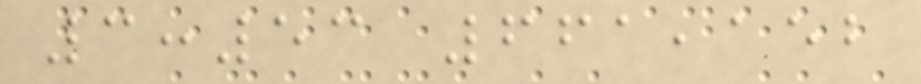3:53 661,152
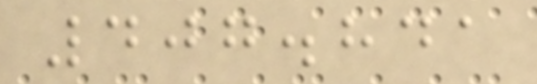407.841
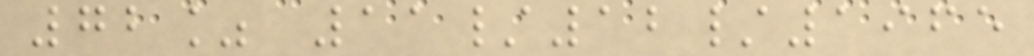72% 11/12/1965
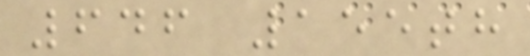646 155th
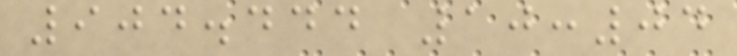904.444 10:04
